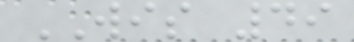WIS 49
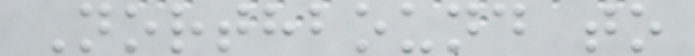Northbound to
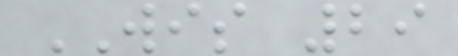WIS 29
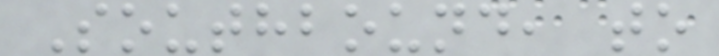Southbound, to
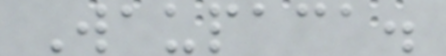Waupaca.
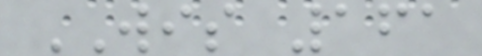WIS 161
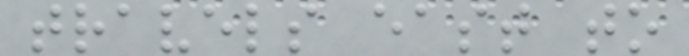travels east to
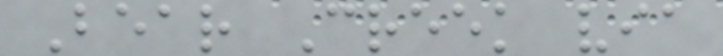Bear Creek via
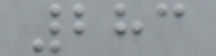283
